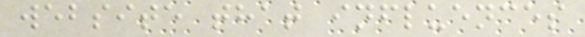website that influences
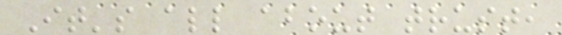It's all about trust,
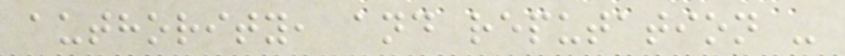authority, and reputation -
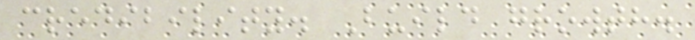credibility. Build growth.
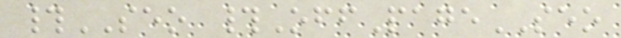#SEO #OffPageSEO
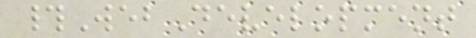#WebDevelopment
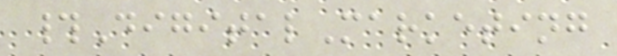#DigitalMarketing
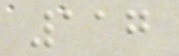117
